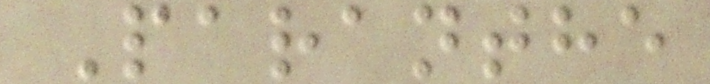Paranthe
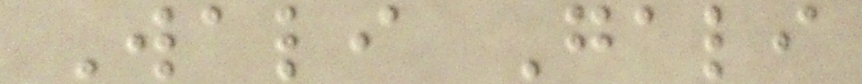Wali Gali
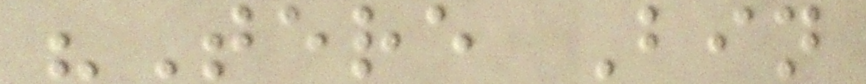"Tere Bin
